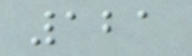121
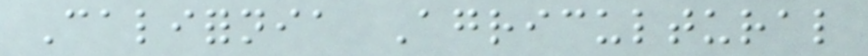California Agricultural
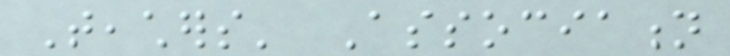Teachers' Association
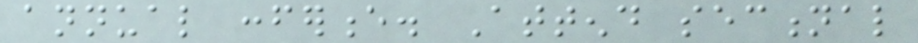annual conference. Attend sectional
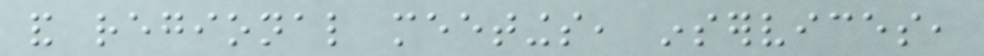and regional meetings, inservices,
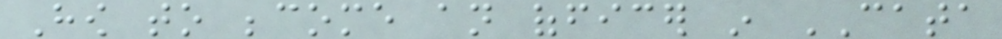How to become an officer in CATA
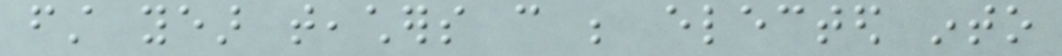first year teachers can be elected into
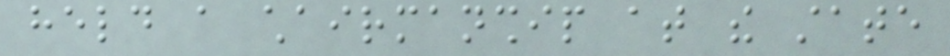held a chairmanship at the state
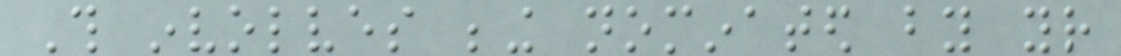This involves being nominated by your
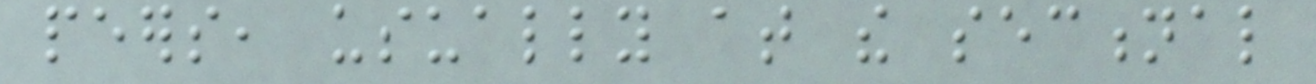peers, usually at the sectional
